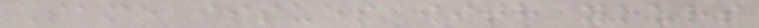Same issues with yours
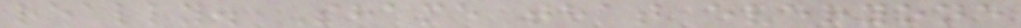really. Shame that everyone
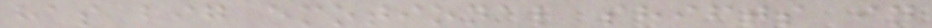has big emotional shifts in
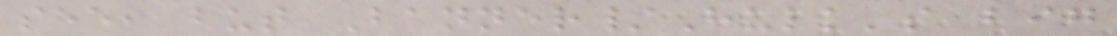see, but Banner/Hulk's big
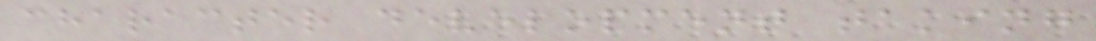character development taking
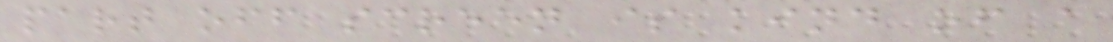part off screen is kind of a
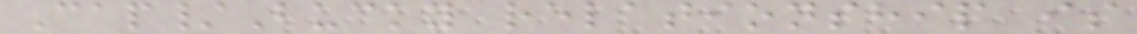Cap/Bucky relationship is
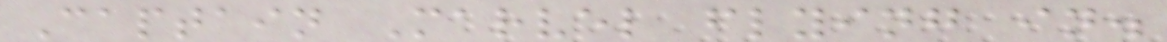Captain Marvel flying in.
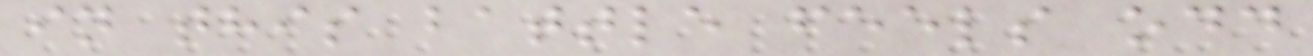in this battle feels odd
